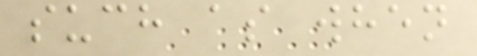such as when
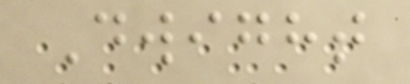Dwight
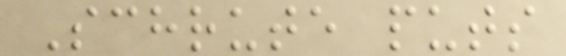Schrute puts
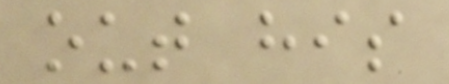out his
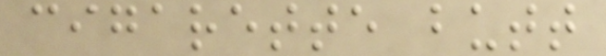cigarette butt
